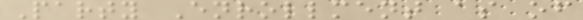Party Enrollment as of
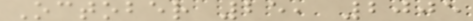October 25, 2005
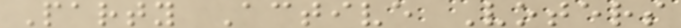Party Active Voters
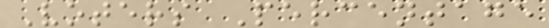Voters Percentage
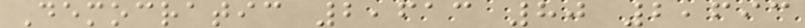Democratic 2,613 80 2,693
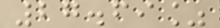27.69%
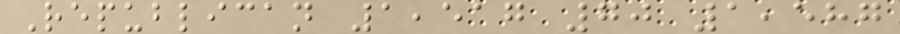Republican 1,517 70 1,587
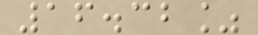16.32%
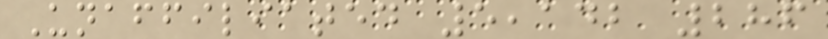Unaffiliated 5,142 286
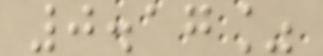0.17%
